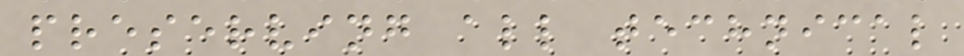preserving all technical
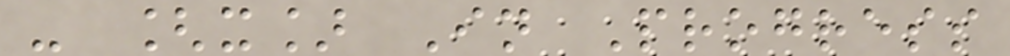- [x] In Progress
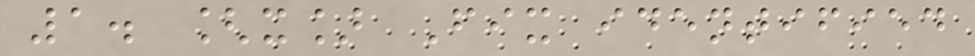1. [x] Fix identified
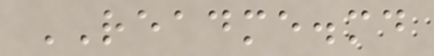README.md
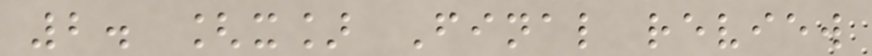2. [x] Final review
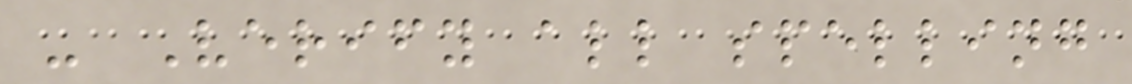- Verify all spelling
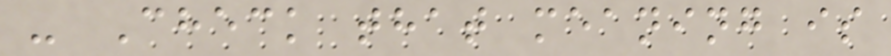- Check that meaning is
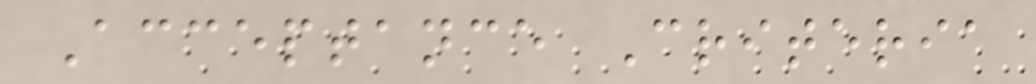Acceptance Criteria
